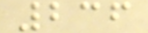236
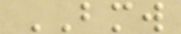BMW
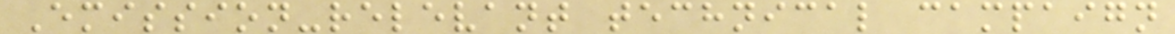Emission-relevant technical campaign
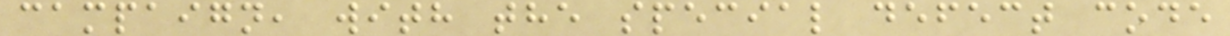campaign, with the special defect code
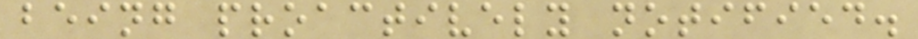being proactively notified.
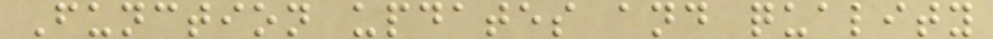Function updates and quality
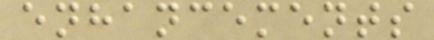enhancements
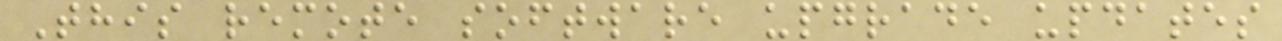This remote software upgrade updates
